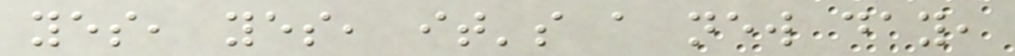yes, yes, it's a new day,
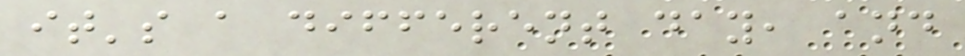it's a different day, and
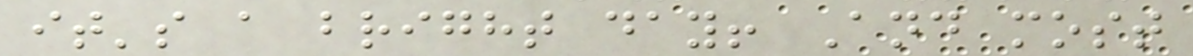it's a bright day! And most
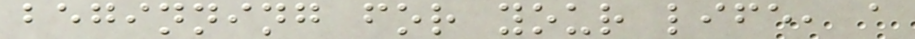beginning for your life, a
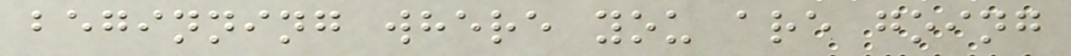beginning where you are going
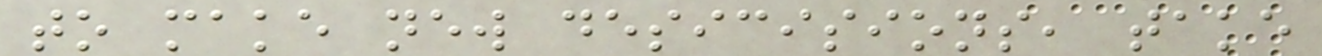to make new desicisions, take
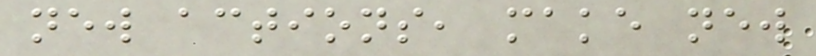new actions, make new
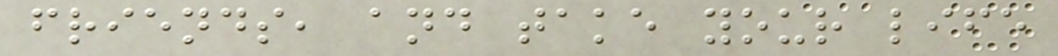friends, and take your life
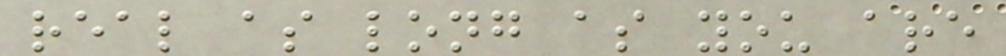real as long as you are
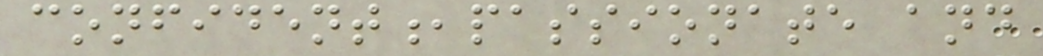confident,passionate and
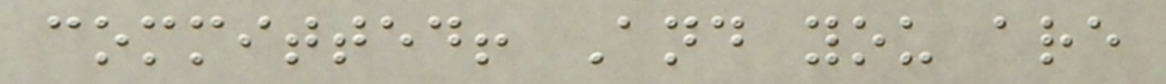committed! And you are
